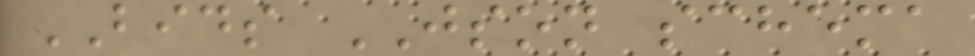BIDS JSON schema
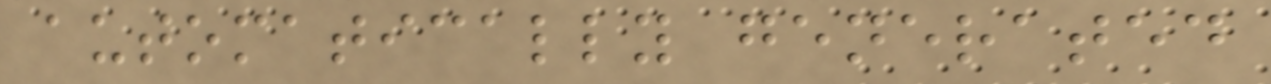automatically generated
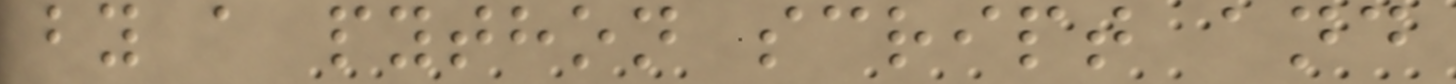by a python script and
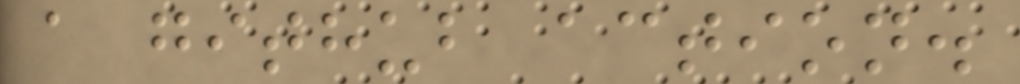a github action.
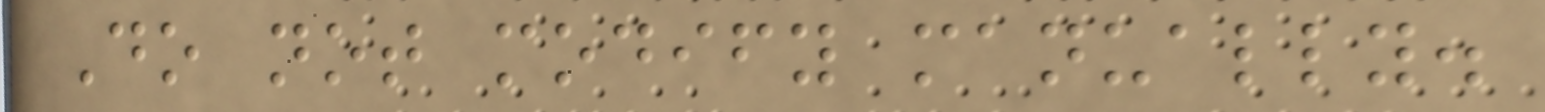Do not modify manually.
